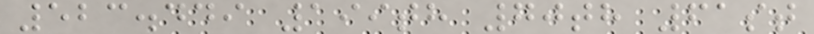523.449 199th 70th 61st
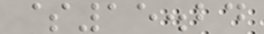$15.24
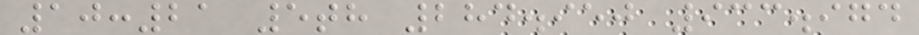10:21 5th 284.950 933.974
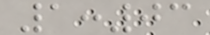1:03
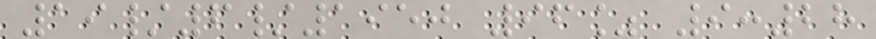19/6/1950 96% 9:28
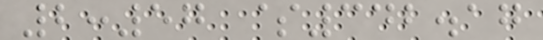2:57 $342.17
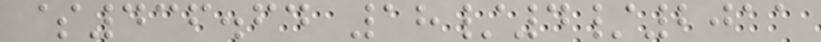$436.64 18/4/2011
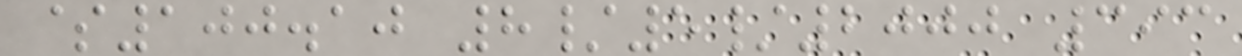$100.10 8/5/2000 393
